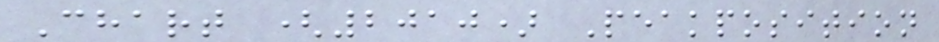Chart (2010) Peakposition
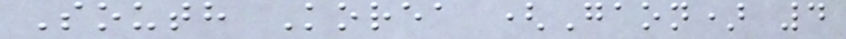South Korea (Gaon) 4
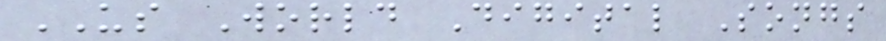US World Digital Songs
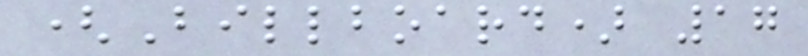(Billboard) 17
